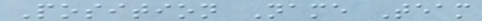Position Name Team
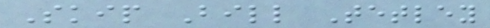Skip Bill Tetley
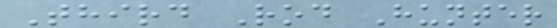Third Rod Hunter
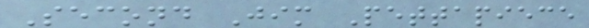Second Jim Pettapiece
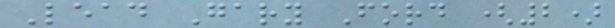Lead Gary Ford (2)
